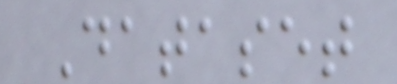Dataset
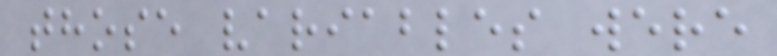those variables were
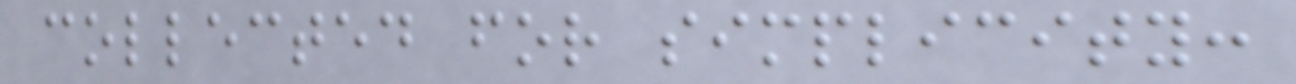collected for simplicity:
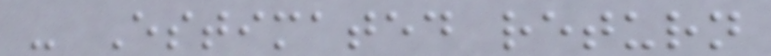- Estimated return
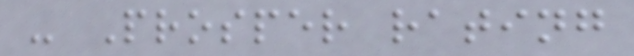- Prosper rating
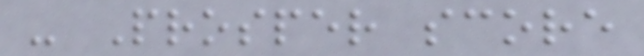- Prosper score
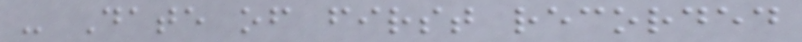- Date of first recorded
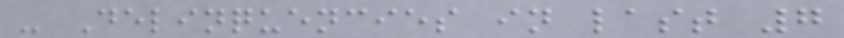- Delinquencies in last 7
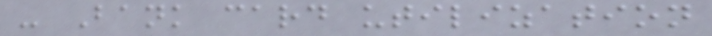- Bank card utilization
